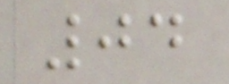04
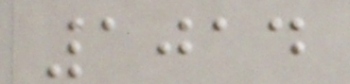1014
